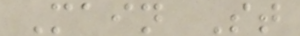Main St
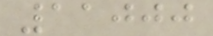11000
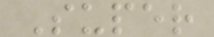Super
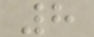8
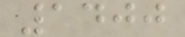1400
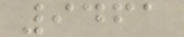9461
